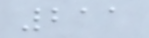211
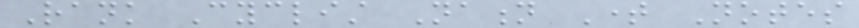Rank Cyclist Nation Time Notes
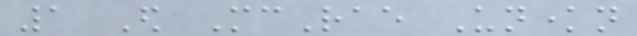1 Ed McRae Unknown
